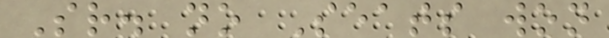Sr. no Seats won
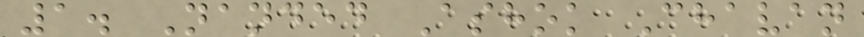1. Nanded Ashok Chavan
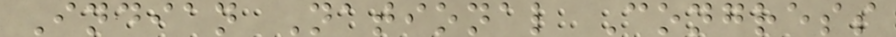Indian National Congress
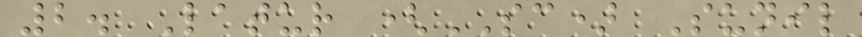2. Latur (SC) Sunil
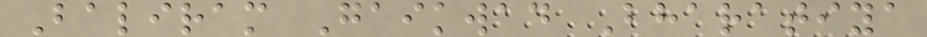Baliram Gaikwad Bharatiya
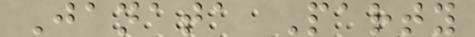Janata Party
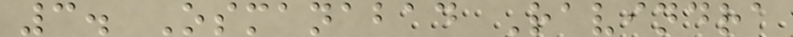3. Osmanabad Ravindra
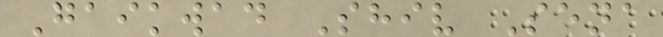Gaikwad Shiv Sena
